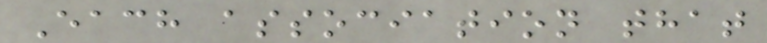Each association that
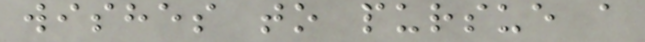wishes to pursue a
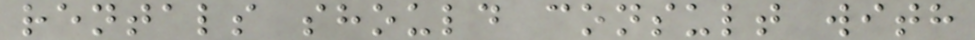rentals should consult with
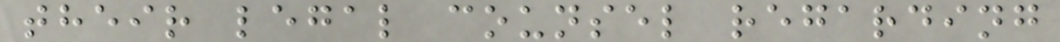their legal counsel regarding
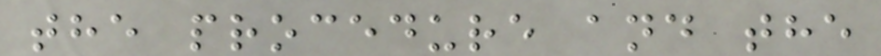the procedure and the
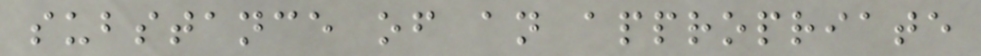substance of an appropriate
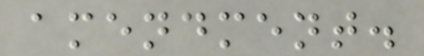amendment.
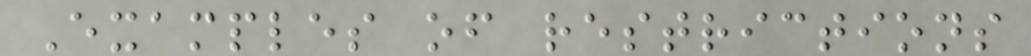Examples of restrictions
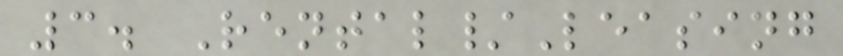3. Rental/Leasing
